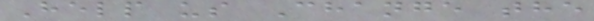Help us Change the
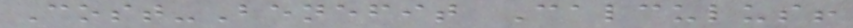Cost-Benefit Calculus!
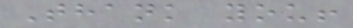Thank you!
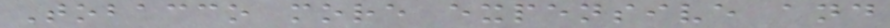Tobacco more expensive and
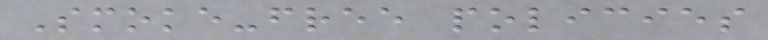Smoke-free policies
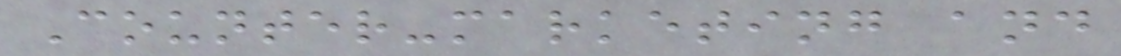Counter-marketing and
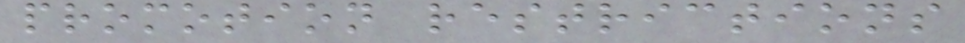promotion restrictions
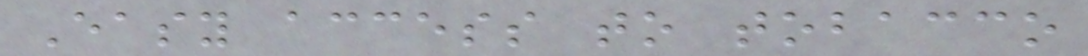Easy access to tobacco
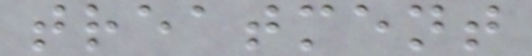treatment
